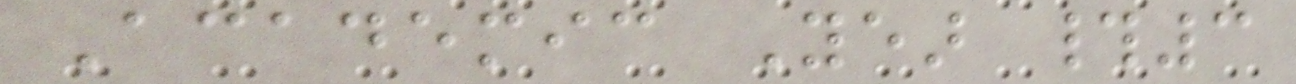Academic Year #3
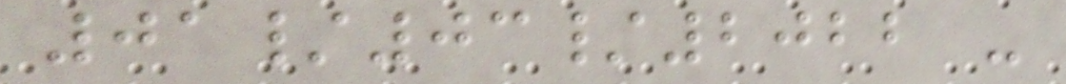01/03/2022 -
